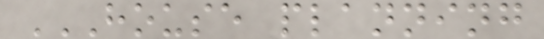HOUSE PLANNING
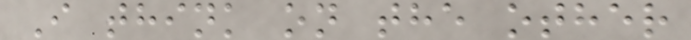I think on the other
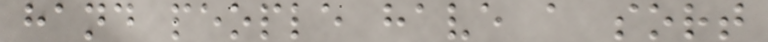hand people have a sort
